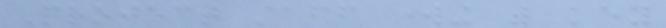Project staff working with key
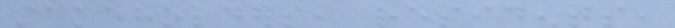stakeholders, residents,
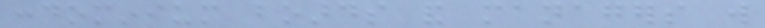condominium boards and managers will
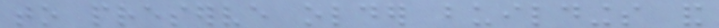to preserve older buildings and
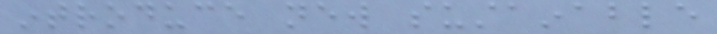introduce new sustainable
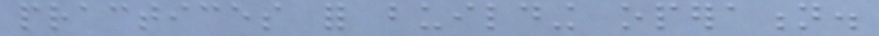practices for building operation.
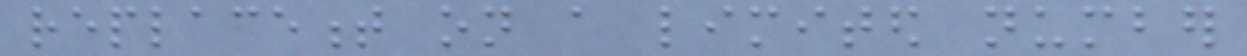replacement on a limited number
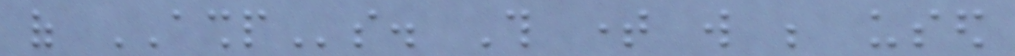of ASHPs. This time will be used
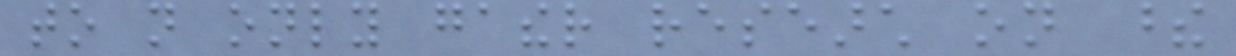to not only gather research on these
